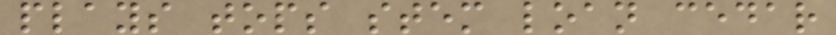plays tops stem loan cedar
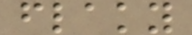flaky
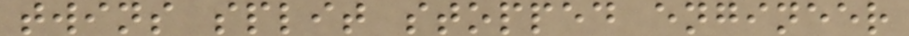twins split stopped engineer
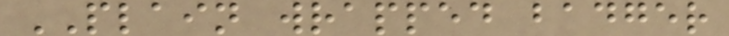PLAIN wrapped badger
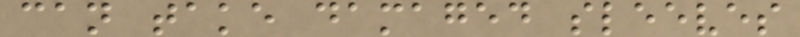can take damaged sleeves
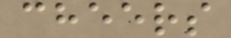cheers
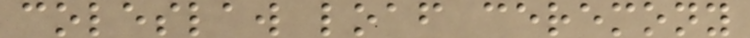coleslaw loaf ceremony
